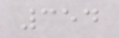354
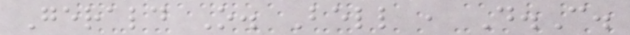Gerald O. Bell , D.C.
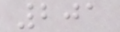201
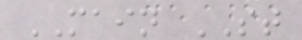MAIN ST
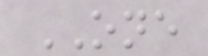ONE
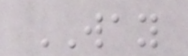WAY
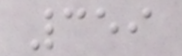359
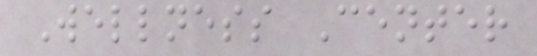Wellness Center
